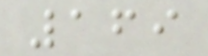169
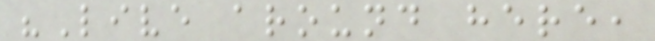"Live around here,
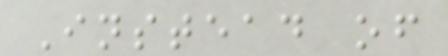Instead of
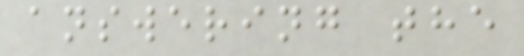answering the
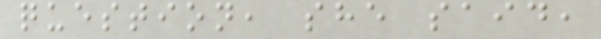question, she said,
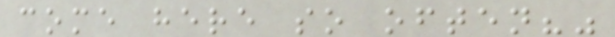come here so often?"
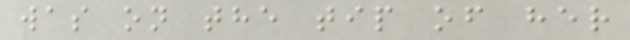was on the tip of her
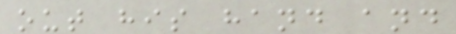out his hand and
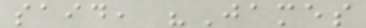said, "James
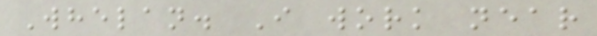Whelan. I work near
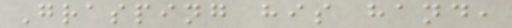Grasping his hand,
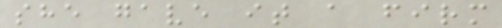she gave it a firm
